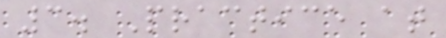3. Practice at
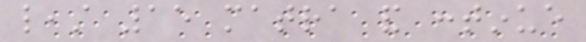least 15 matra and continue
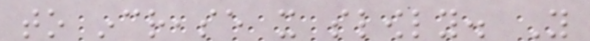to increase it slowly. You
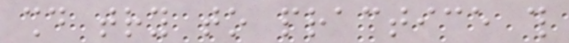should try to practice this
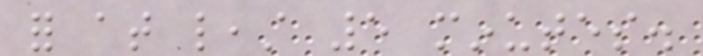for at least 5 minutes.
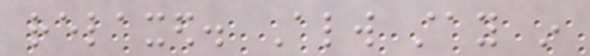relaxed. Always stay in
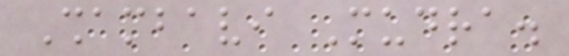Shambavi Mudra.
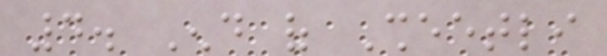4. End of Sheetli
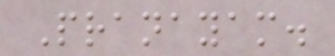Pranayam.
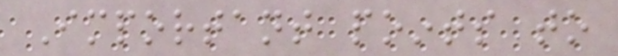Important points to
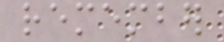remember
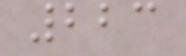223
